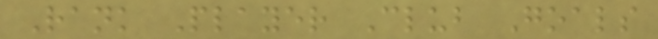Rank Player Club Goals
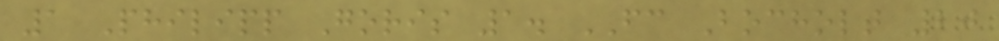1 Philipp Goris 1. FC Bocholt 20
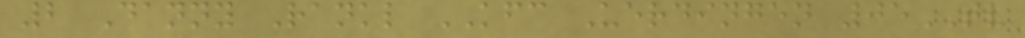2 Danny Rankl KFC Uerdingen 05TV
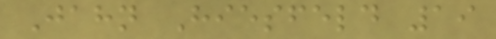Jahn Hiesfeld 19
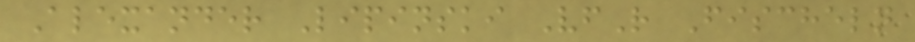Alexander Lipinski VfR Fischeln
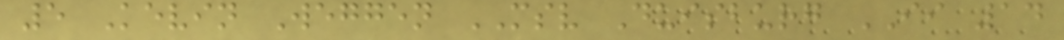5 Kevin Weggen MSV Duisburg II 14
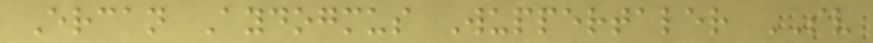Ercan Aydogmus Wuppertaler SV
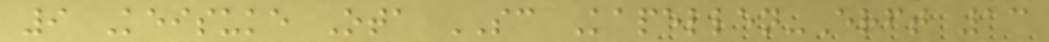9 Keisuke Ota SC Kapellen-Erft 13
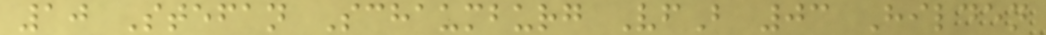10 Stefan Schaumburg VfB 03 Hilden
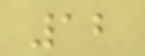12
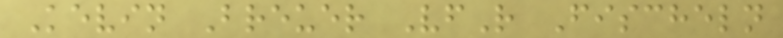Kevin Breuer VfR Fischeln
